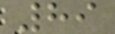89
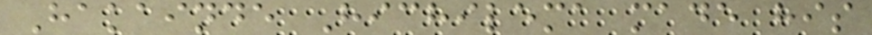Hakainde Hichilema made his
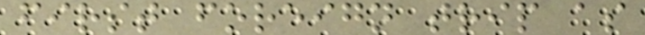first foreign trip as
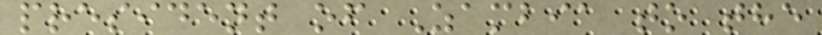president of Zambia to the
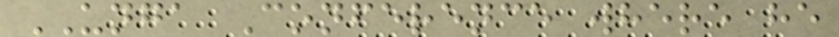UNGA Conference where he
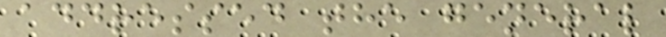addressed the general
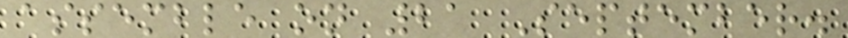assemble on 21 September.
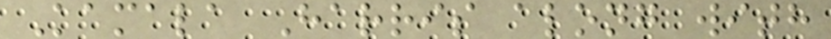Kamala Harris along with
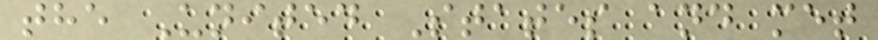the United States and met
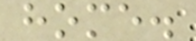home.
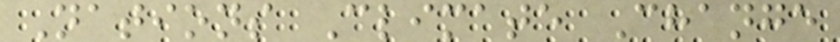Nations Climate Change
